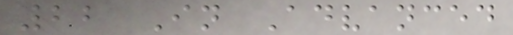22 In Advanced
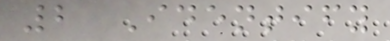2 Identify
